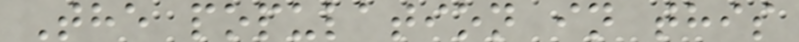The population in this
